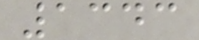1343
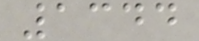1344
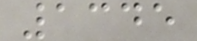1345
